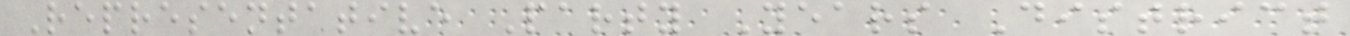Representative Party Years District
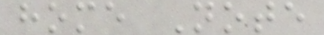home Note
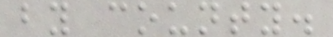by county.
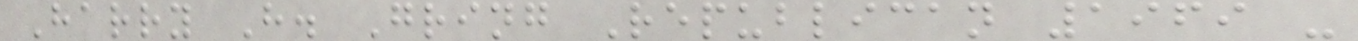Harry H. Gring Republican 1969 -
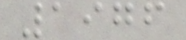1976
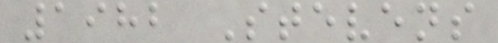1982 Stevens
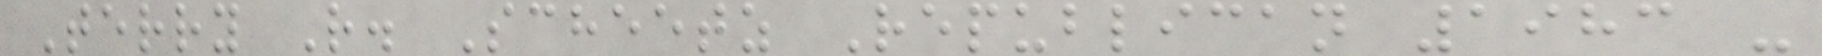Terry R. Scheetz Republican 1983 -
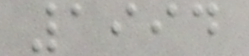1994
